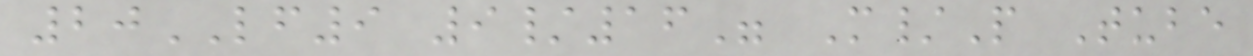20LF9 9/16" M/P Tube
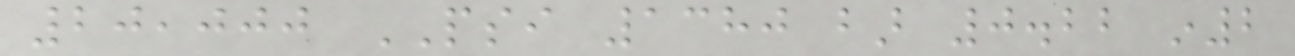20,000 PSI 1380 bar 0.22 in2
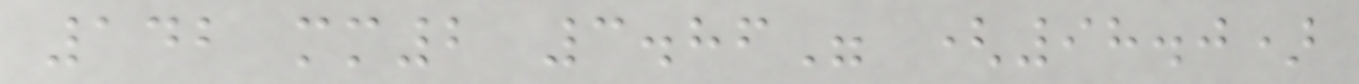142 mm2 3.86" (98.0)
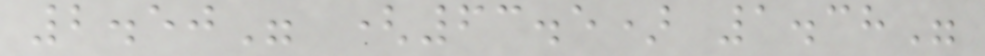2.50" (63.5) 1.38"
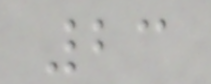23
